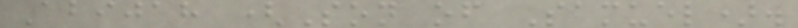Abijah (Son of Samuel).
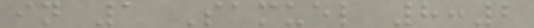in 1 Samuel 8:2
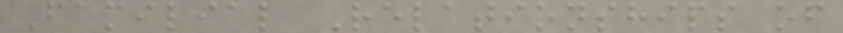Familial Relationships of
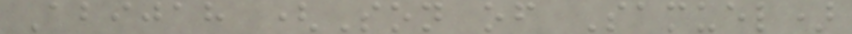Abijah (Son of Samuel)
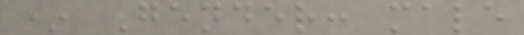* Gender: male
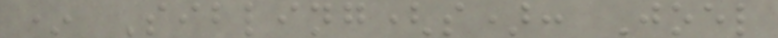* Sibling(s): Joel
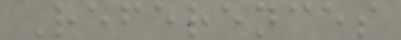References
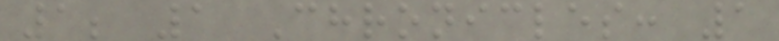1; 1 Chronicles: 1
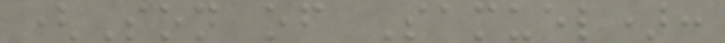(Son of Samuel):
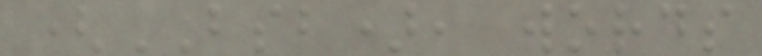(BSB), words
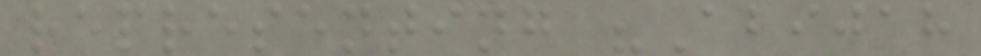representing "Abijah
